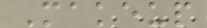Makeup
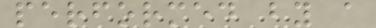performed by a
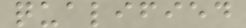qualified
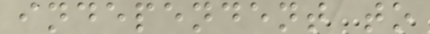independent to
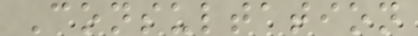Consultation
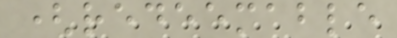(redeemable
